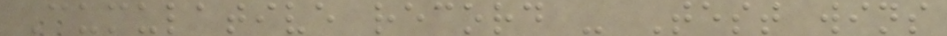Cumulative record - Test wins
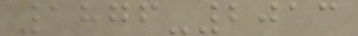1876-2013
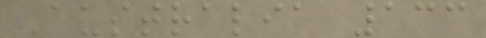Australia 133
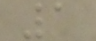1
